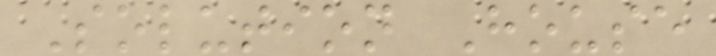Solution House
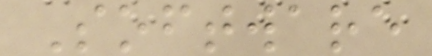Software
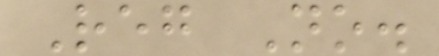Reg No.
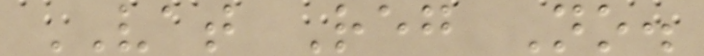VAT Reg No.
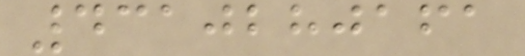4310280161
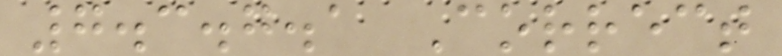7.3.7.1 Correct
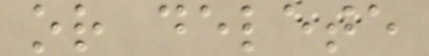or delete
